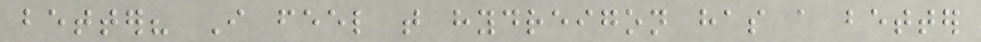better? I feel that hydreigon has a better
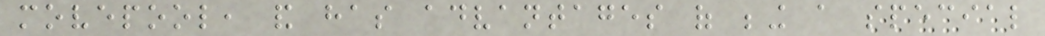movepool, and has advantages of being a special
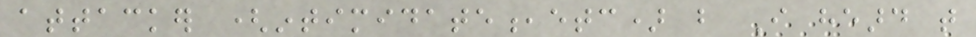attacker (intimidate,etc) but I heard that
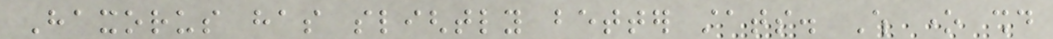Haxorus has slightly better stats. Which one should
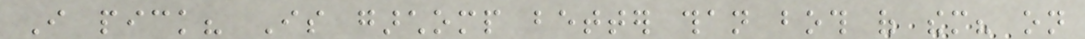I pick? Is garchomp better than both of them? on
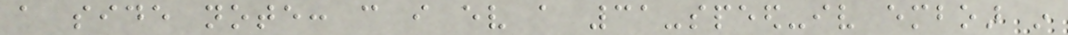a side note: can i ev a 31-speed-iv emboar in
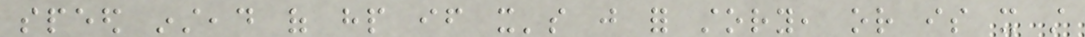speed instead of hp if it's just for story, or is it still
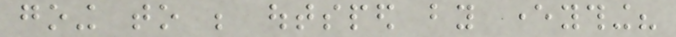going to be outsped by everything?
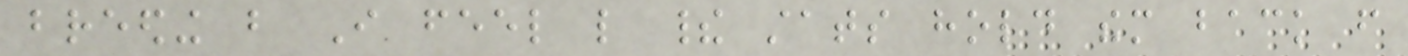breeding but I feel like their stats hold them back from
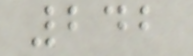242
